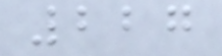227
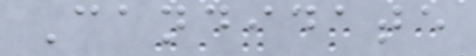Candidate
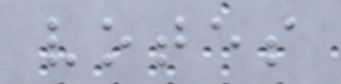votes
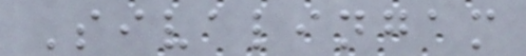Sivalingam
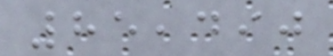85,490
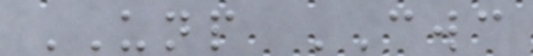UNP CWC
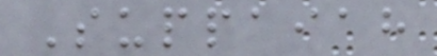Suppaiah
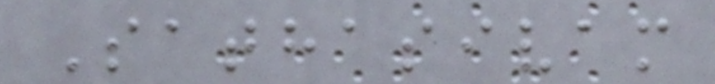Sathasivam
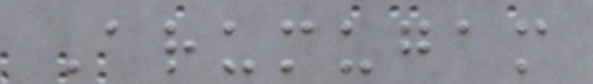Arumugam
